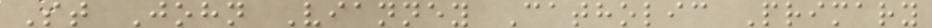St John Vianney Catholic Primary
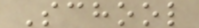School
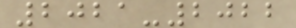2021-2022
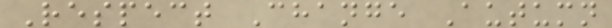Respect Change Autumn
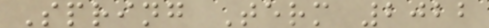Spring Term 2022
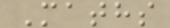Maths
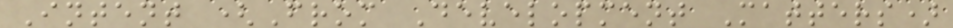Intent (From Development Matters)
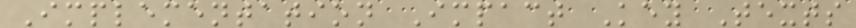Implementation Impact Key Texts
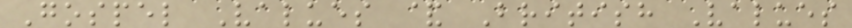Gospel Values & British Values
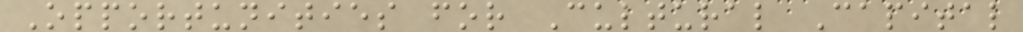Opportunities for Cultural Capital
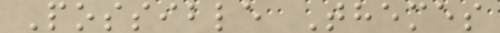Possible Themes
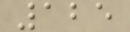125
